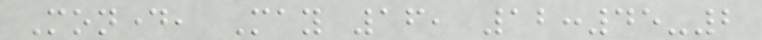Monday, May 16, 12:45-2
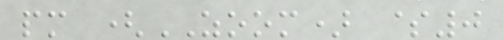pm (ZOOM) $0
